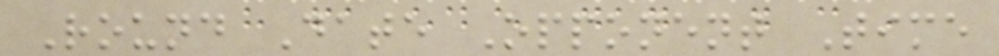Round Date Opponent Time
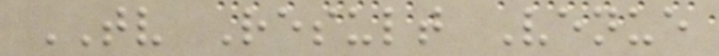TV Result Venue
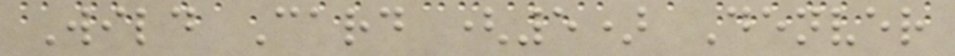Wild Card (5) Denver
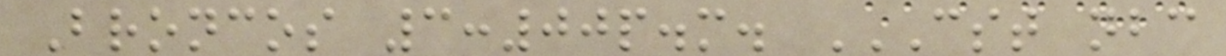Broncos 3:00p.m. CST NBC
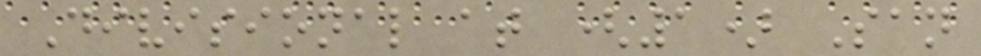Divisional at (1) San
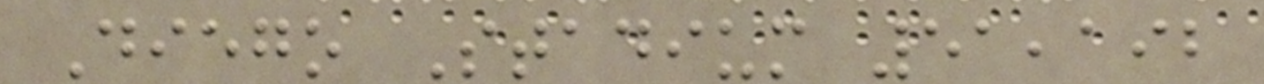Diego Stadium 51,192
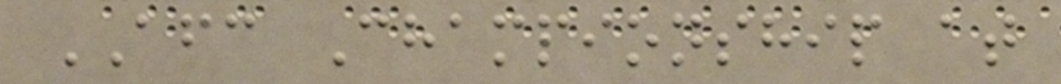AFC Championship at
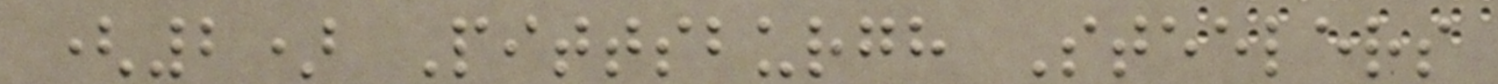(2) Pittsburgh Steelers
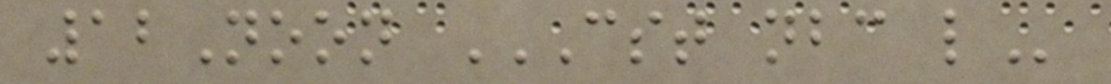12Noon CST NBC L
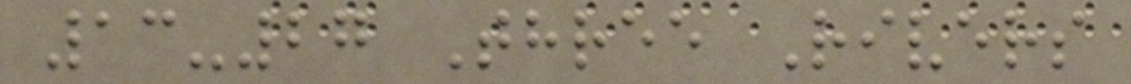13-27 Three Rivers
